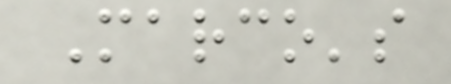Marco's
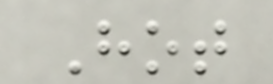Hot
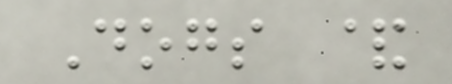Dogs &
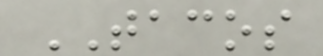TACOS
